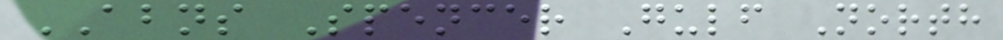ABNS Spencer Gulf North
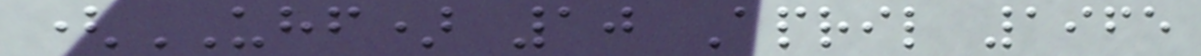(UHF) 10 April 1965
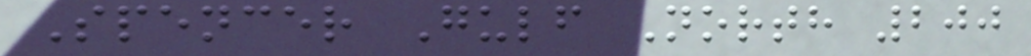Spencer Gulf North 200
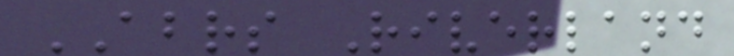ABRS Riverland
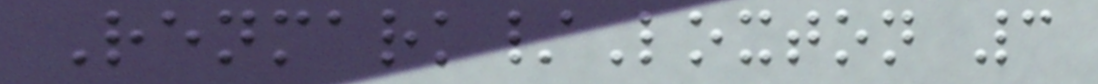Renmark/Loxton 3
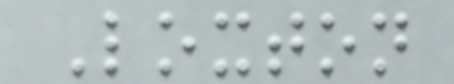Loxton
